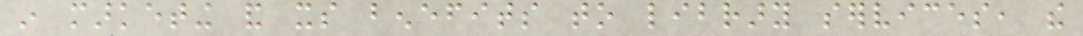in marketing and its benefits to library services, the
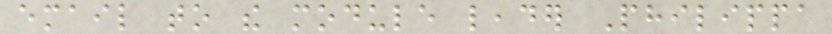email to the module leader Philippa
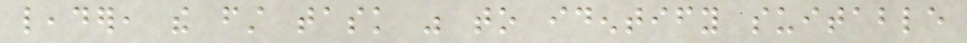leader, the first task was to identify suitable
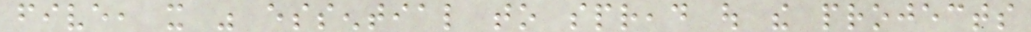five, it was essential to spread out the projects
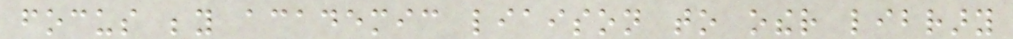focus beyond academic liaison to other library
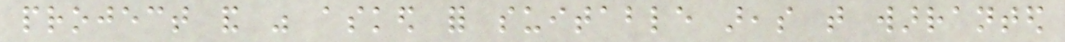project and was asked for suitable areas that warranted
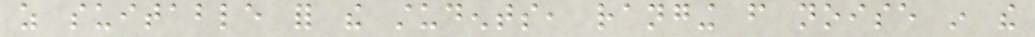as suitable for the students, ranging from noise in the
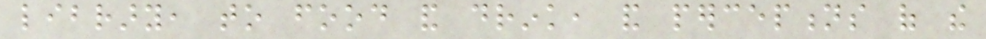library, to food and drink, and perceptions of the
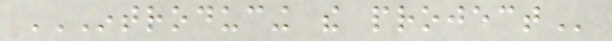INTRODUCING THE PROJECT
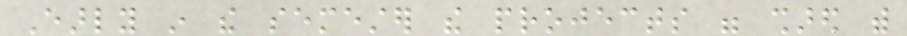Early in the semester the projects were shared with
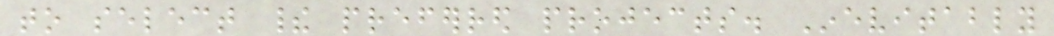to select their preferred projects. Inevitably
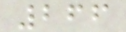266
